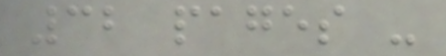32 pages -
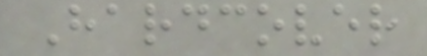Hardcover
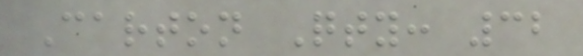Carton Qty: 32
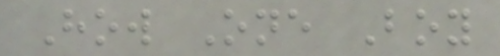How One Boy
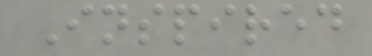Inspired
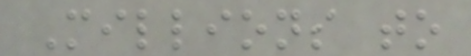Millions to
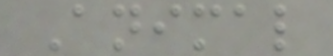Animal
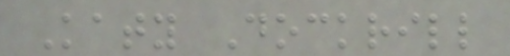Katy Dockrill
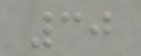30
